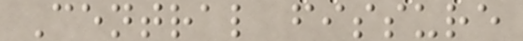Central fissure
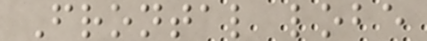Frontal lobe
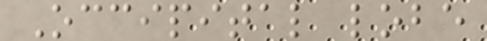Occipital lobe
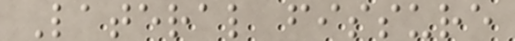Lateral fissure
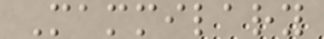Mammilary
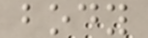body
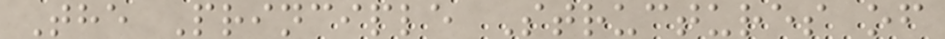The Principle Structures of
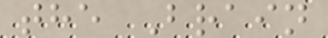the Brain
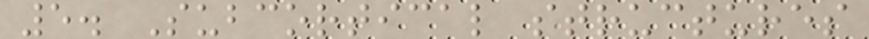5. Subcortical structures
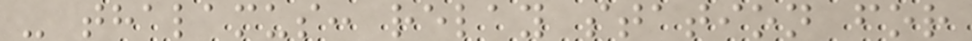- thalamus: relay station for
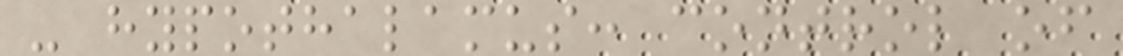- hypothalamus: control of
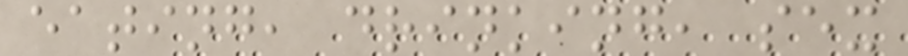eating, drinking, sex
